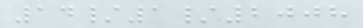14/1/2008
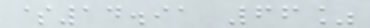$14.91 66%
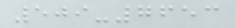509-7653
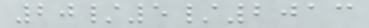20/5/2013
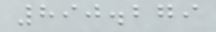890.279
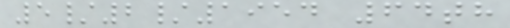5/2/1954 64th
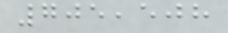705,508
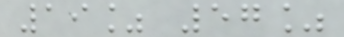19% 57%
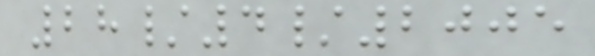28/4/2005
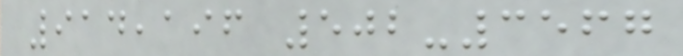914,196 502-3567
